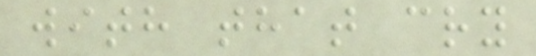with that cry
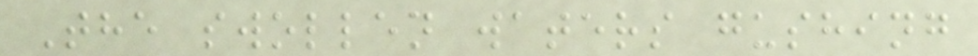The swollen waters gushing
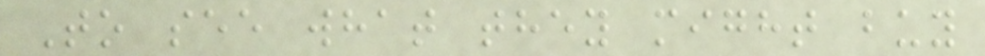To see what they might buy
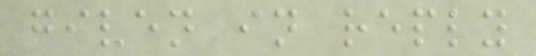given in reply
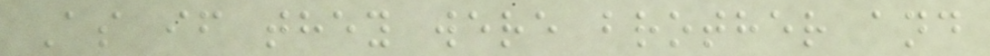As if they were brother and
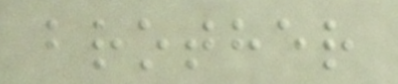brother
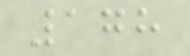178
